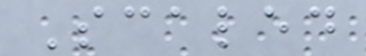Scaled
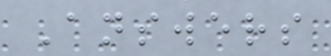Answers
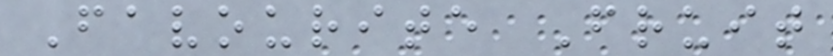Favourite Fruit
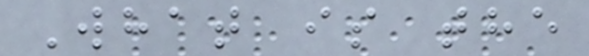What is the
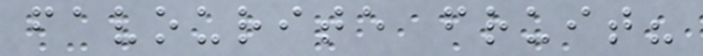favourite fruit?
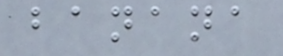banana
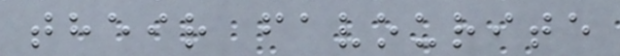their favourite
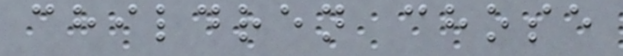children chose
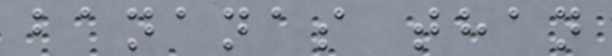bananas than
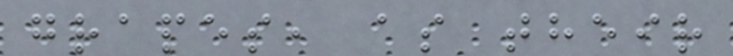grapes, as their
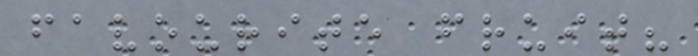favourite fruit?
